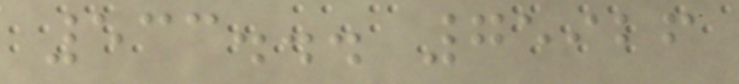533... 75926
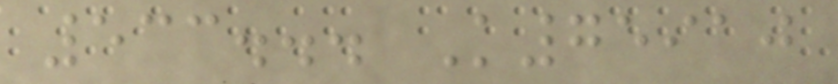533... K75910
